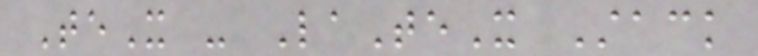TeX - LaTeX Stack
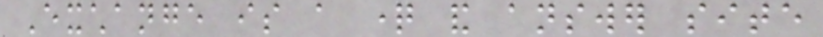Exchange is a question and answer site
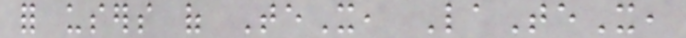for users of TeX, LaTeX,
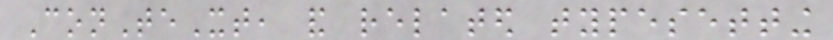ConTeXt, and related typesetting
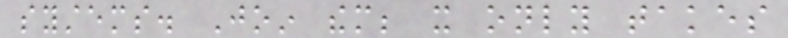systems. Join them; it only takes
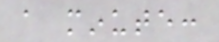a minute:
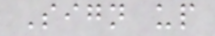Sign up
